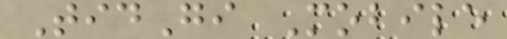TidGi Mobile
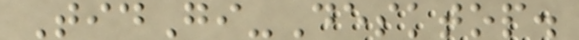TidGi-Desktop.
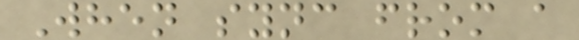When sync from a
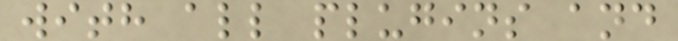with all plugins and
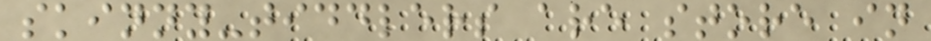skinny-tiddlers are store in
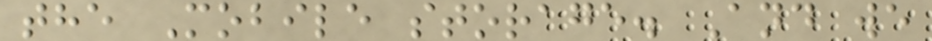the Mobile storage. And we
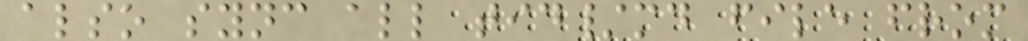also sync all tid/md file from
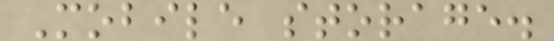Mobile storage.
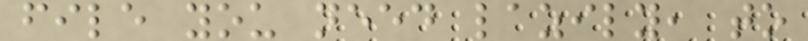file you need lazily, to
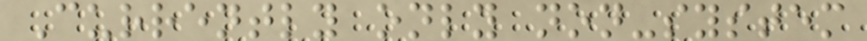Currently only non-system
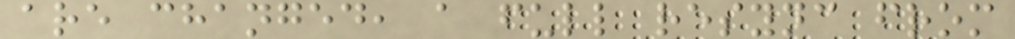are changed, a full resync from
